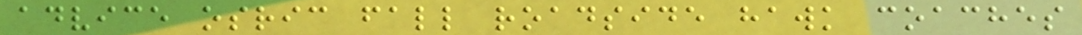advice osric fall roadside hawk coaches
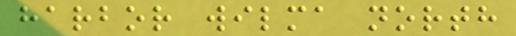harbor wilma north
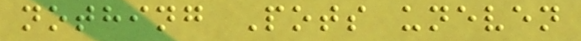nothing Pots uneven
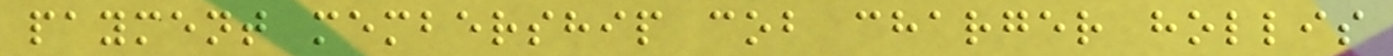payment membership cob charger hollis
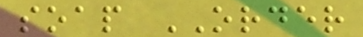soap ORDER
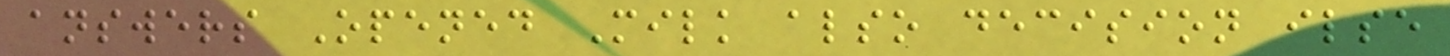answers Opened Milk also decision ilse
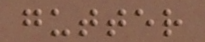gutter
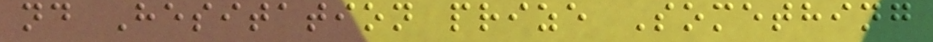nd Hesitation prize Something
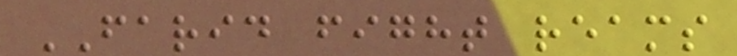FARID fight reams
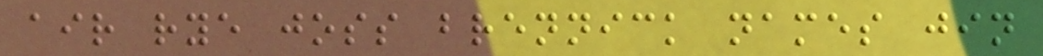air rye joss brennick names jin
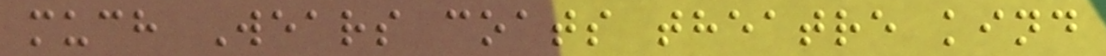much Wears coats theatre kind
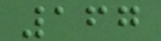167
